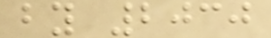by 2030
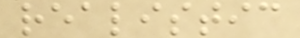realistic
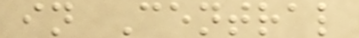in Central
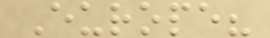Europe?
